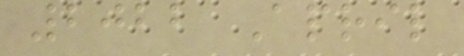2022 April
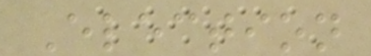Election
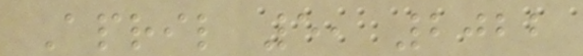April 5, 2022
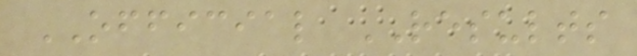OFFICIAL RESULTS
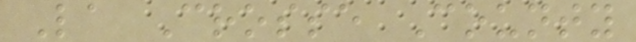La Crosse County
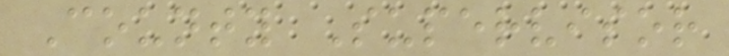County Supervisor
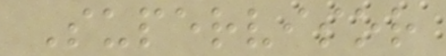Supervisor
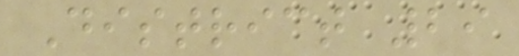District 29
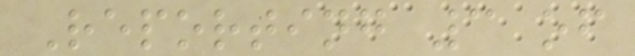Reporting 3 of
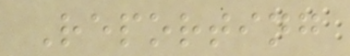Reporting
